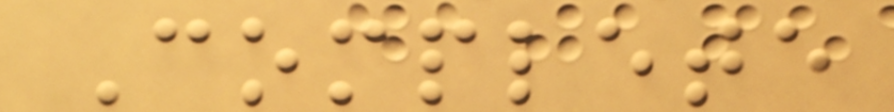Complete
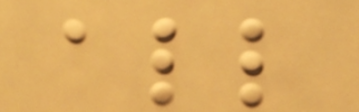all
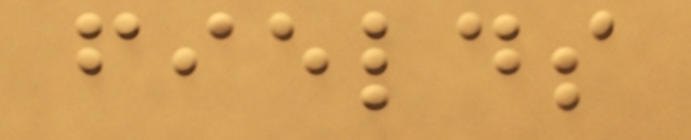fields
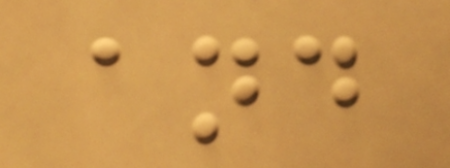and
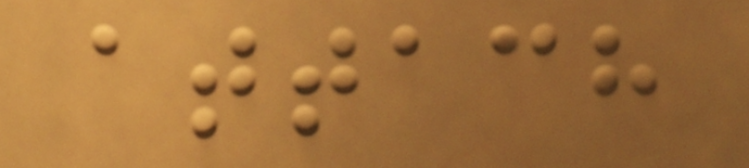attach
